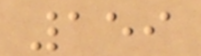159
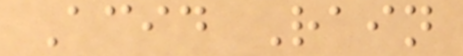Acid Rain
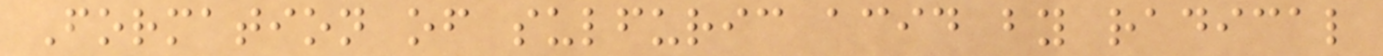Formation of sulfuric acid by radical
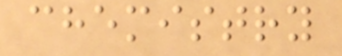chemistry
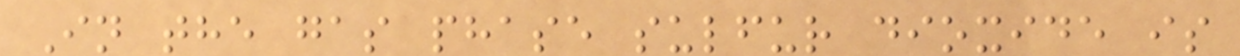In the gas phase sulfur dioxide is
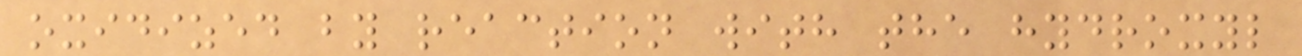oxidized by reaction with the hydroxyl
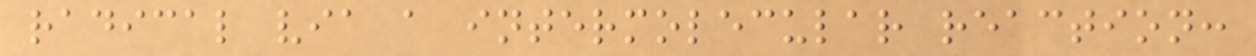radical via a intermolecular reaction:
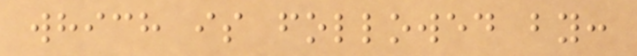which is followed by:
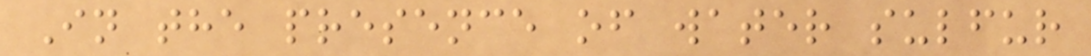In the presence of water sulfur
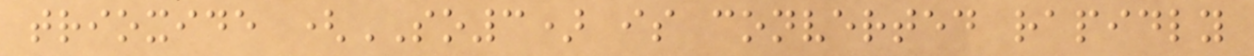trioxide (SO3) is converted rapidly
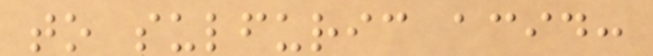to sulfuric acid:
